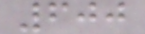600
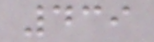439
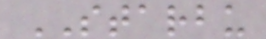STARBU
